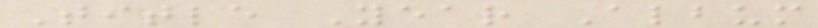Title Year Album
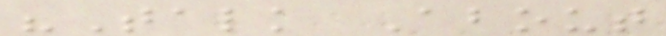"Talk About
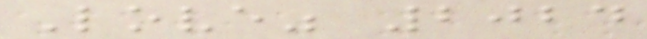Love" 2024
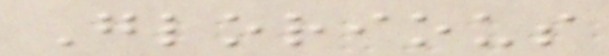Glorious
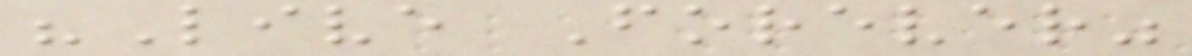"Live Forever"
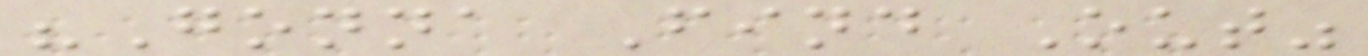"Gonna Find Out"
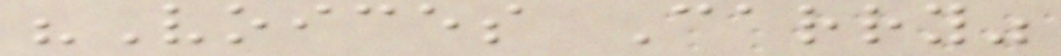"Voices Carry"
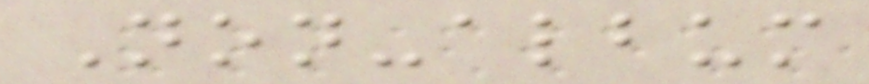Non-album
